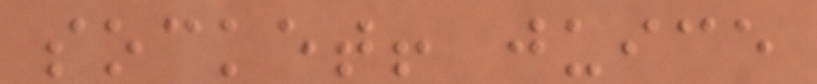socket! juice
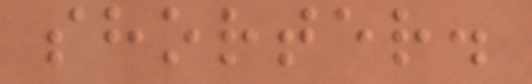shorter.
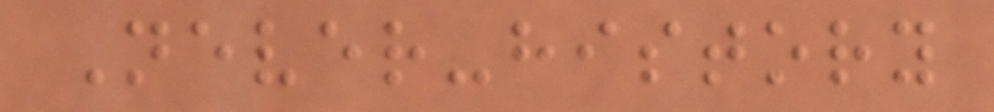Never-history
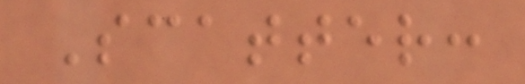Scatter:
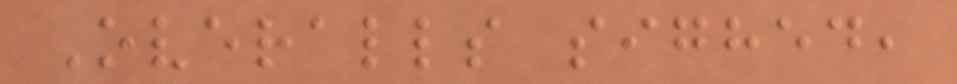Overalls sighed,
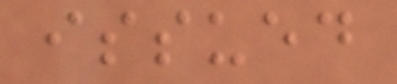issued
